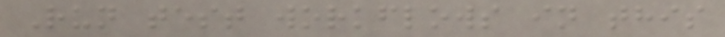Run test workflows in this
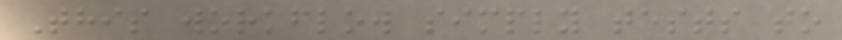This workflow simply tests to
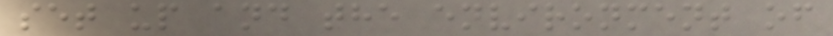set up and the environment of
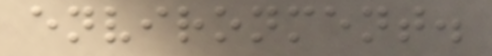environment.
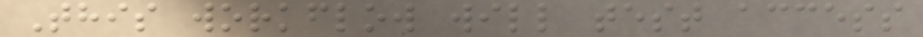This workflow will test access
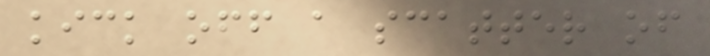kick off a scatter of
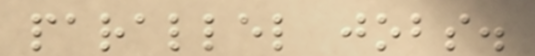parallel jobs.
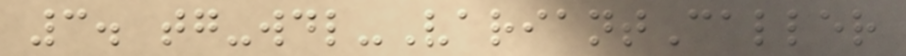3. tg-wdl-VariantCaller
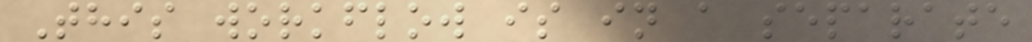This workflow is in a separate
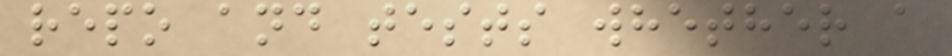repo and tests whether a
